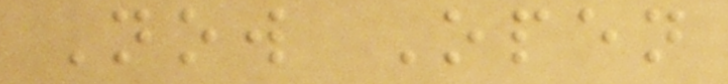Now Open
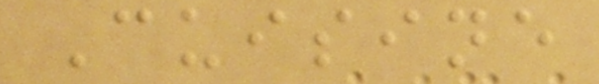Cuisine
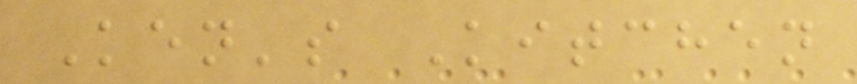Ken's Kitchen
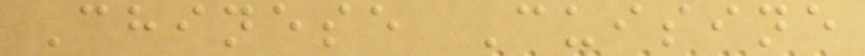Chinese Cuisine
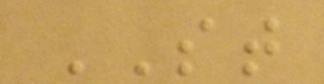ST
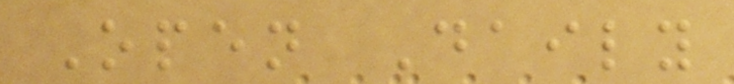Open Daily
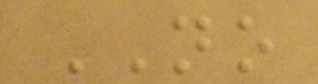NO
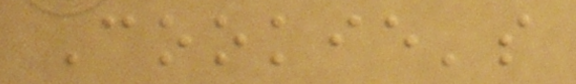Cookie's
